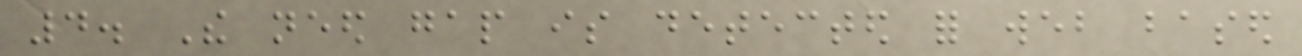4. The need gap is detected for web based
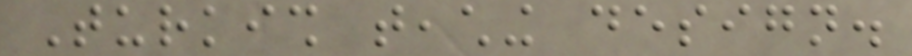Turkish teaching design.
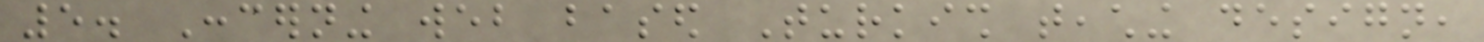5. Concerning web based Turkish teaching design,
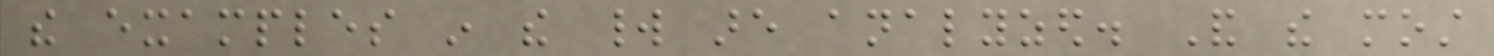the examples in the world are analyzed. And the most
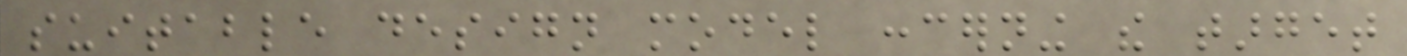suitable design model concerning the target
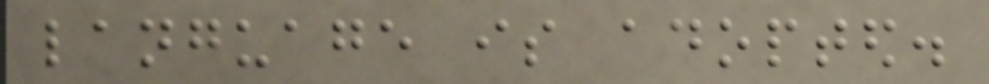language is adopted.
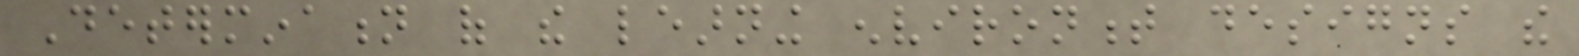Determination of the learning environment designs the
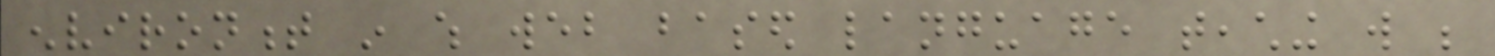environment in which web based language teaching will be
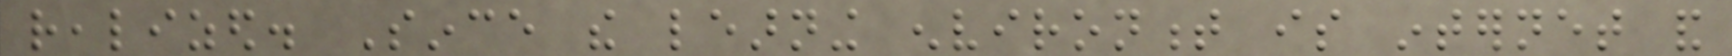realized. Since the learning environment is internet and
